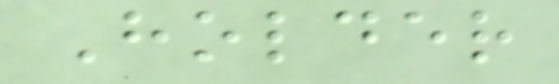Holder
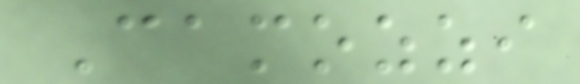Camozzi
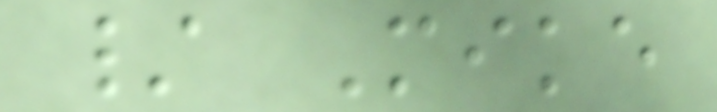/ Mike
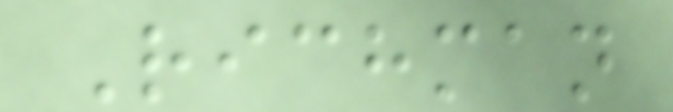Richman
